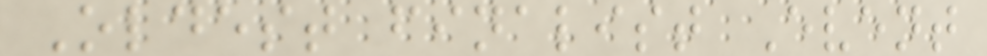Oldest finalist Event
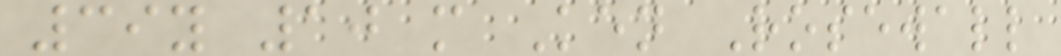39y 10 m Ken Rosewall
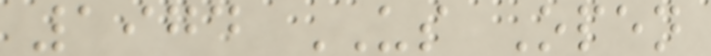1974 US Open
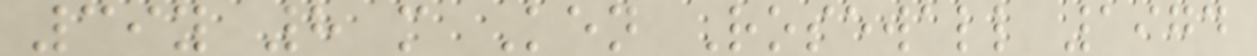39y 8 m Ken Rosewall 1974
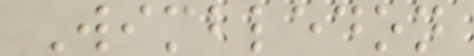Wimbledon
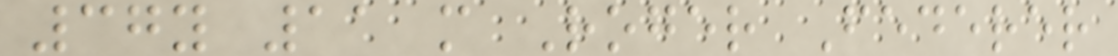37y 11 m Roger Federer
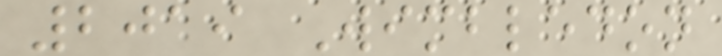2019 Wimbledon
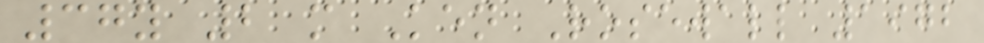37y 2 m Ken Rosewall 1972
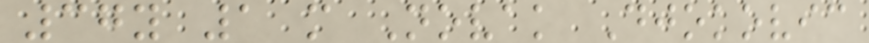37y 1 m Novak Djokovic
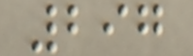297
